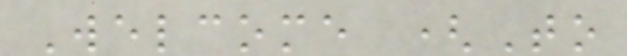Welcome (To
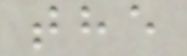the
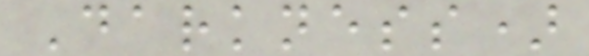Darkness)
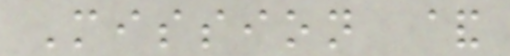Mission &
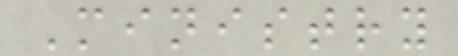Ministry
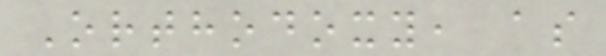Orthodoxy, as
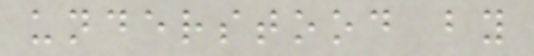understood by
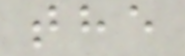the
